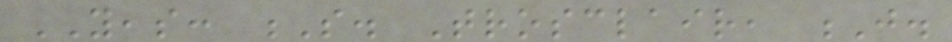YEAS: S. Trosclair, J.
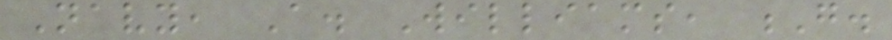Navy, A. Williams, G.
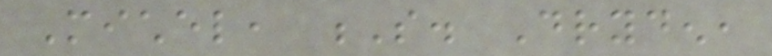Michel, S. Dryden,
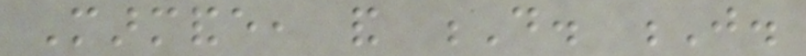Marmande, and D. J.
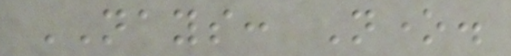NAYS: None.
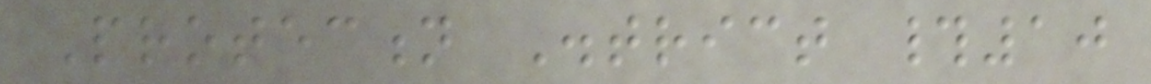Protection District #10
